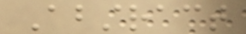Abstract
